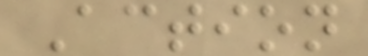Action
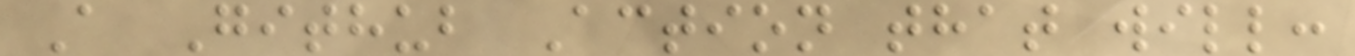A Github Action that will:
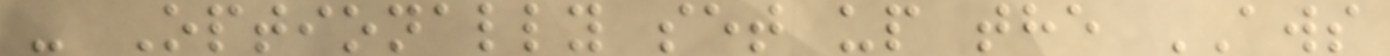- Optionally set up the AWS
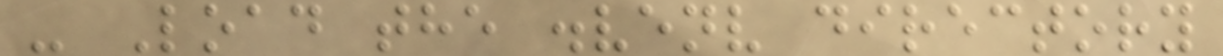- Load the .venv directory
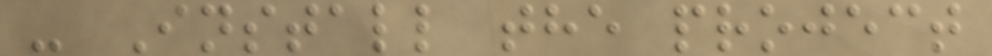- Install the project
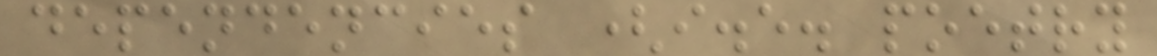dependencies (i.e. poetry
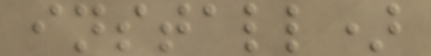install)
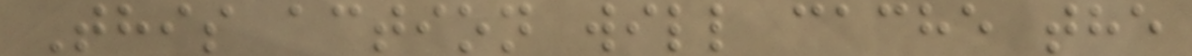This action will cache the
